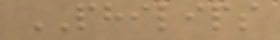PHILIPS
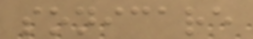sonicare
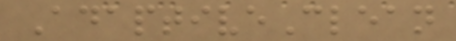AdaptiveClean
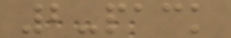2-pack
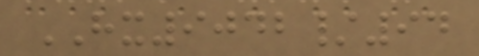HX9042/94
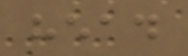head
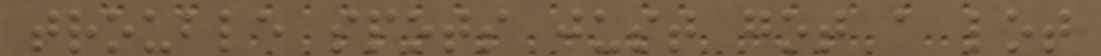trouble spots just got a lot
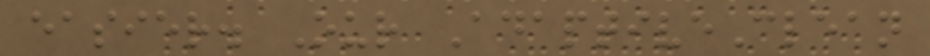easier. Our AdaptiveClean
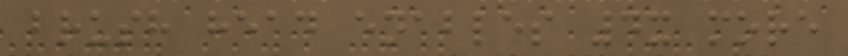brush head enables 4x more
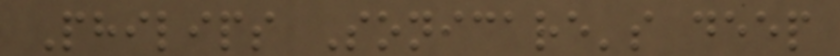Philips Sonicare's deep
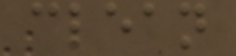clean
